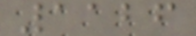1126
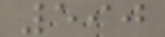590
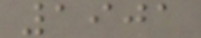1901
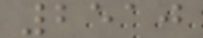2510
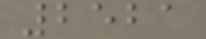2521
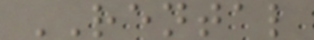RENTAL
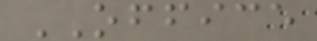OFFICE
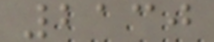2130
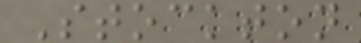Stockton
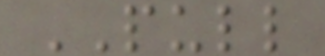PULL
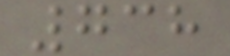738
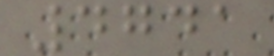4741
